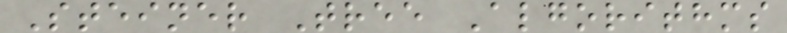Steiner Tree Algorithms
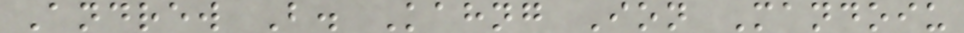Andrew B. Kahng Ion Mandoiu
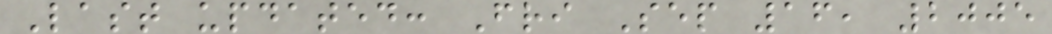Last updated: Fri Sep 16, 2005
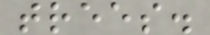trees.
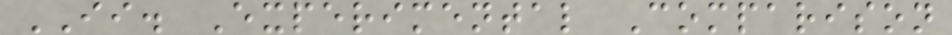II. Experimental Comparison
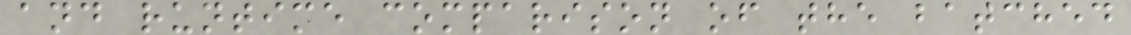and runtime comparison of the batched
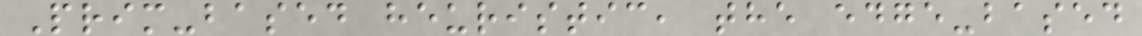Prim-based heuristic, the edge-based
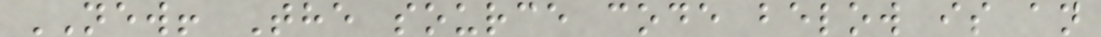NEW! The source code below is an
